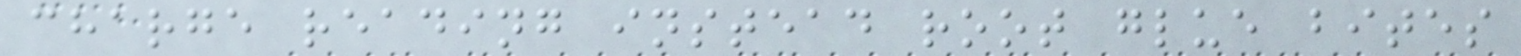charge reading instead root glue bites
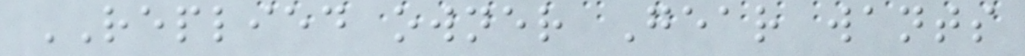REPLIED owner Gear wants
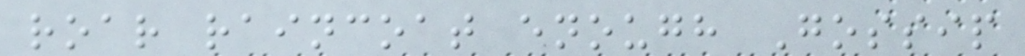roar raincoat enough Gossip
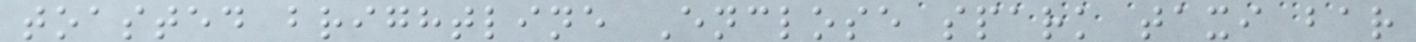toasted brightline Enclose spark taxi bar
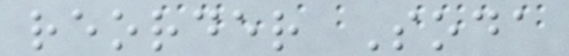reorder Soda
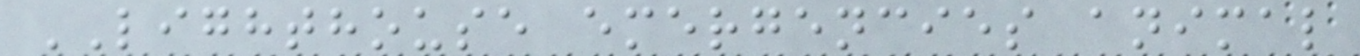LIGHTHOUSE emergencies animal
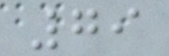79
